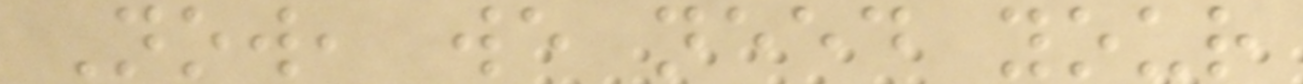Now, we need your
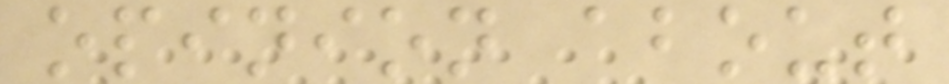opinion about
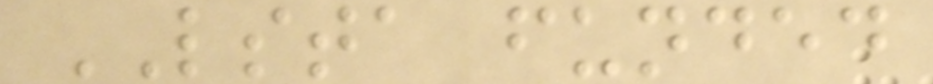LSTA funded
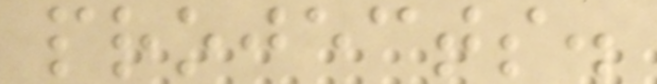projects.
